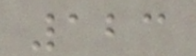123
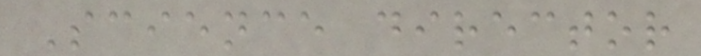Science director
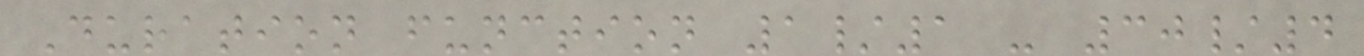Duration function 1/1 - 30/4
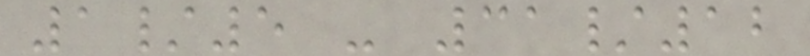1/5 - 31/12
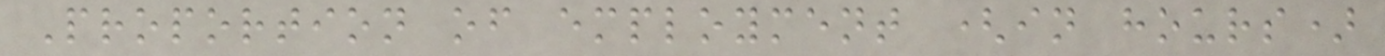Proportion of employment (in hours)
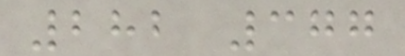282 377
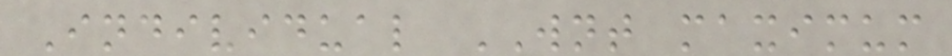Individual WNT maximum
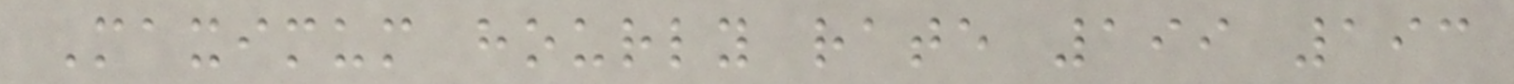Maximum hourly rate 199 193
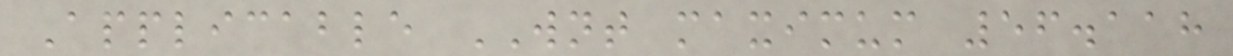Applicable WNT maximum 56.118
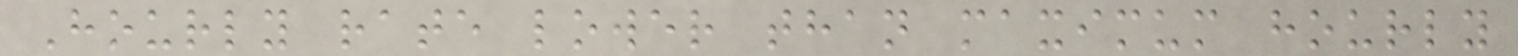Hourly rate lower than maximum hourly
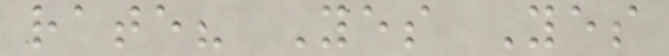rate? Yes Yes
